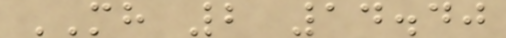MH 2 14.40
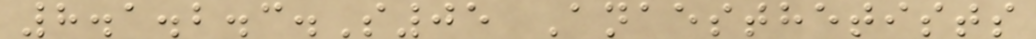8.1.2.3.S05 Anaesthetists
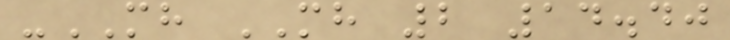-MH MH 2 14.40
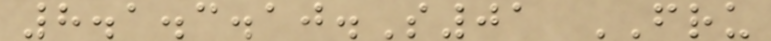8.1.3.10.S01 FRU
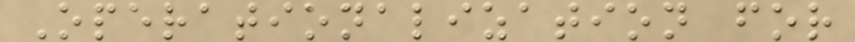Operationalization for
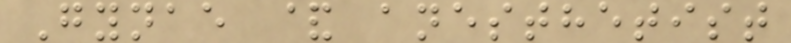Gynae & anesthetist
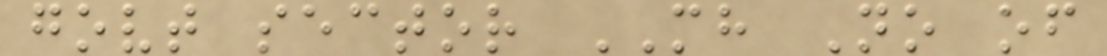govt sector MH No of
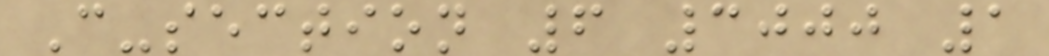C-section 6 3000 1
